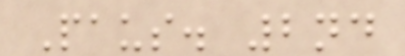Paus. 2nd
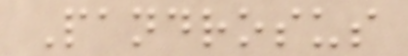Pandrosus
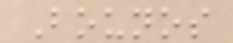Bounos
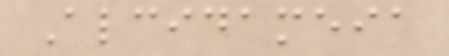Alcidameia
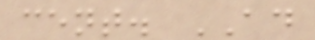cent. AD
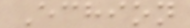Echion
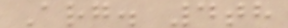Arg. 4th
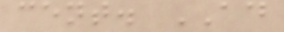cent. AD
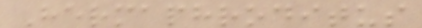Hermaphroditus
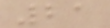21
